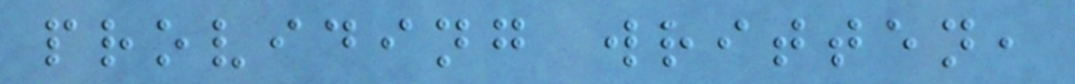providing written,
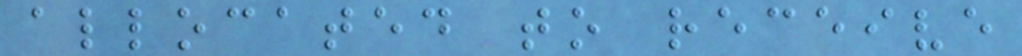allocated to receive
